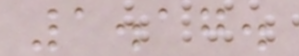1.17.
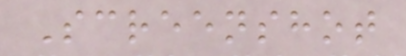Screenshot
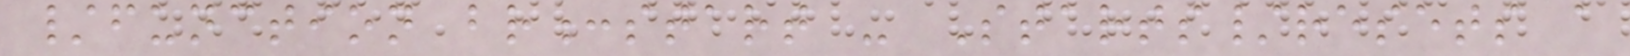/function br:start - Starts/resets a
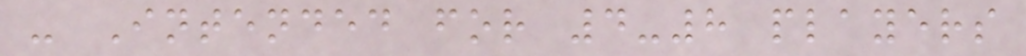- Intended for 4-8 players
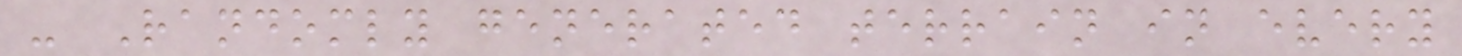- Randomly generated terrain in every
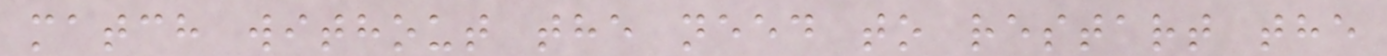match without the need to restart the
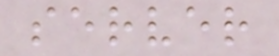server
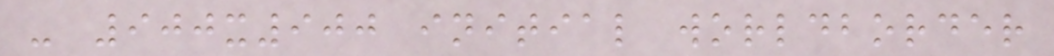- 900x900 initial worldborder
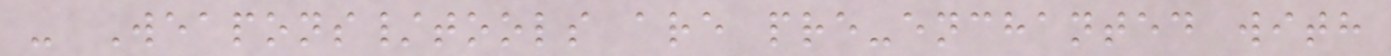- Weapons/tools are pre-enchanted with
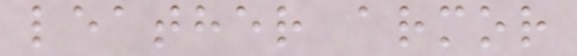leather armor
